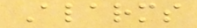Alarms
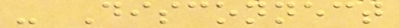- Disconnect
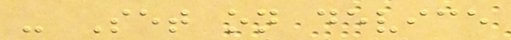- Set on device
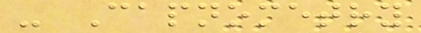- Capnometry
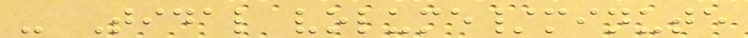- Tidal volume/minute
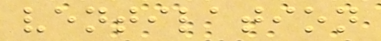ventilation
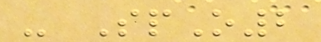- SpO2
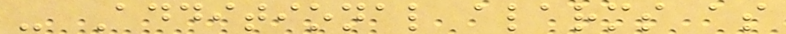- Additional alarms as
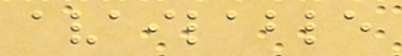available
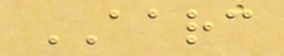AARC
